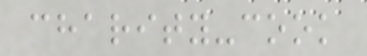charity-cook
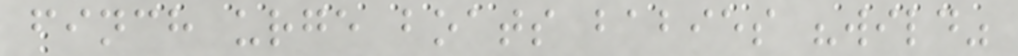finch urge boats babies "wild"
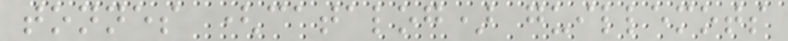tonnes (catalog) guillemots
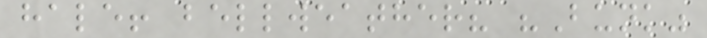hale! bellweather? "Bunk"
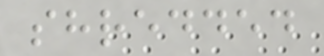shredded
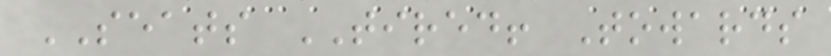SEATS TIRED! Towards
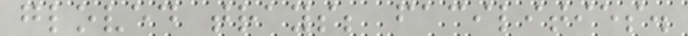gloved trays; facilities.
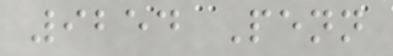9254 Penn
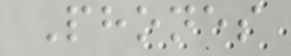Phones
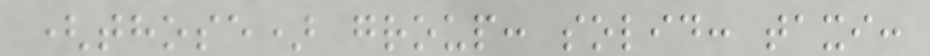(those) group: solid: taxi:
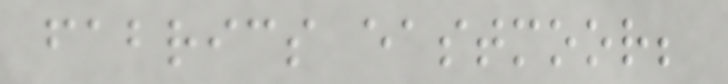fabrics eastmoor;
